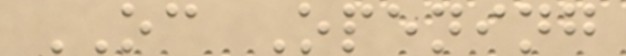OC Opening
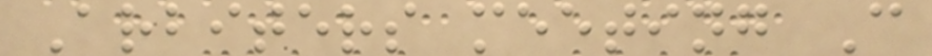Arbiters meeting C
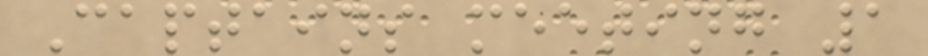Captains meeting 1
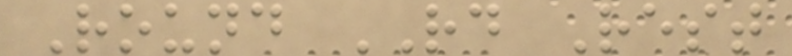Round RD Rest
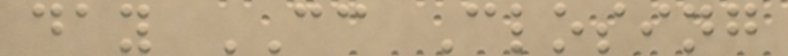day CC Closing
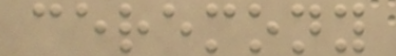ceremony
